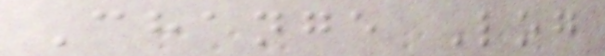Change Log
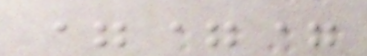===
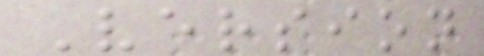Version
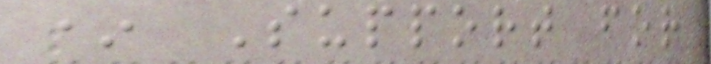* Support for
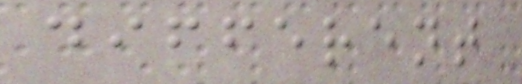different
